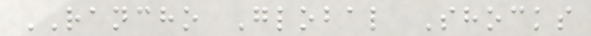RANCHO Global Shocks
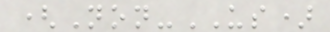(Non-US)
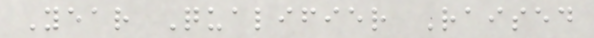Year Qualifier Raised
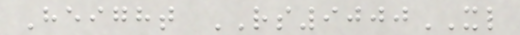Height RS9000XL
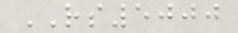RS5000
